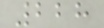228
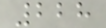228
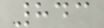843
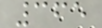365
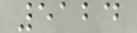5124
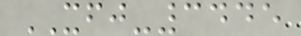XFJ-3445
